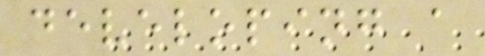developing a
